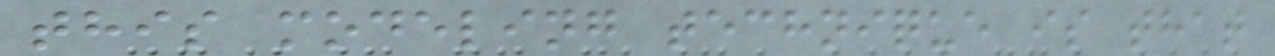this modeling technique is that
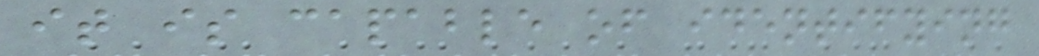it is capable of identifying
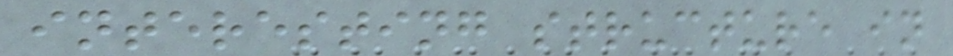interesting structure in
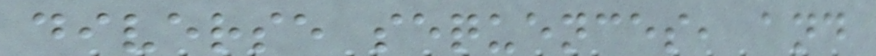diverse sequences, and
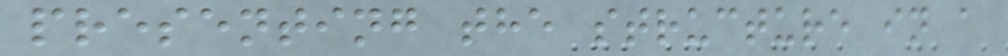presenting the structure in a
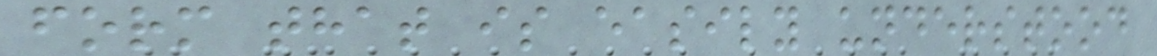form that is easily understood
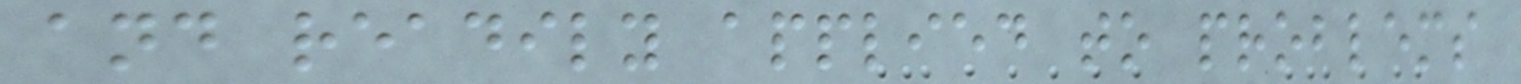and readily applied to problems
